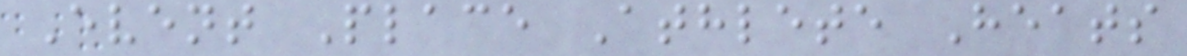Event Place Athlete Heats
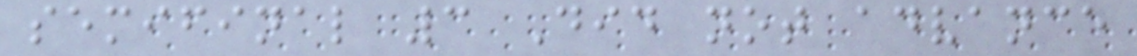semifinal 3 Did not advance
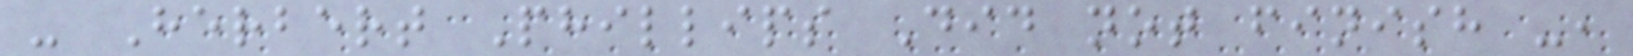- Herbert Phillips Did not finish -,
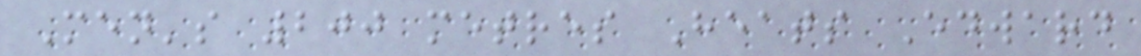Men's 200 metres Heats Edward
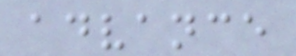advance
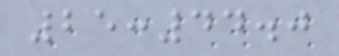25:44.0
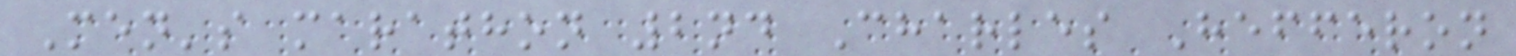Men's marathon 2nd Charles Hefferon
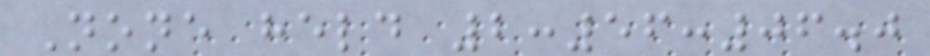None held 2:56:06.0
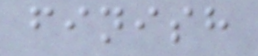finish
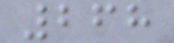268
